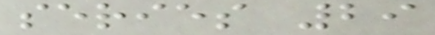series 29
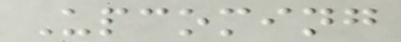Upcoming
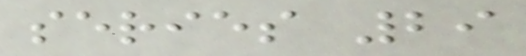series 29
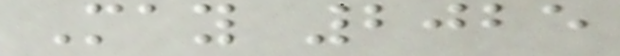May 2025
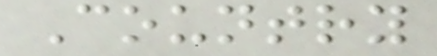Country
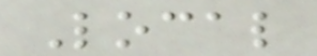Local
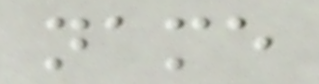name
